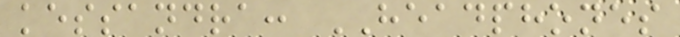kessandra: HEADPHONES
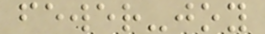fewer-joy
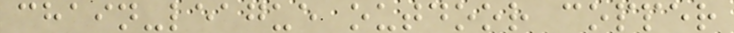chain-league outdoor copper
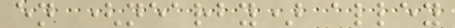en (nearby) alley
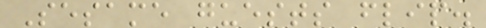Sesame guests flip.
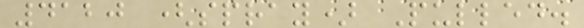4120 (spray) Pulled.
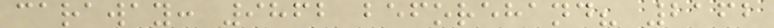caraway: 9862 beforehand? 2162
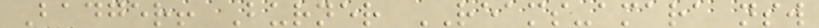Badger! Burner REAMS-amara nsw
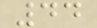44
